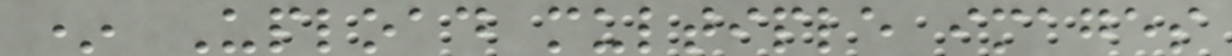* Upload multiple images
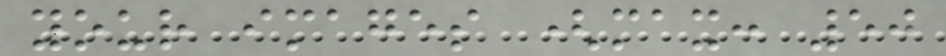your images (max: 50
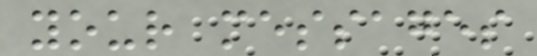your messages
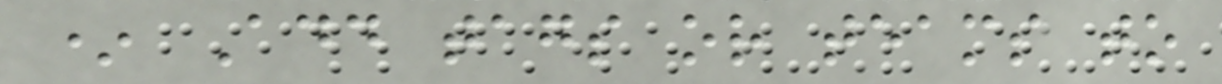* Add tags or teams to
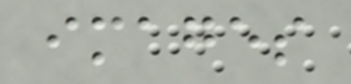images
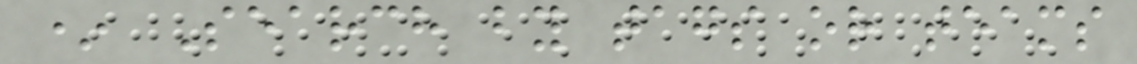* Search by tags or teams
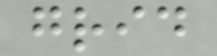grid
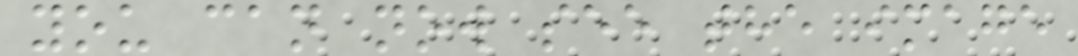you can now see the image
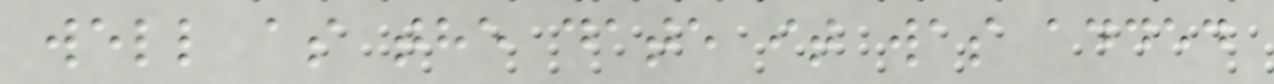well as the date it was added
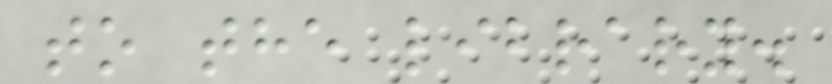to the library.
